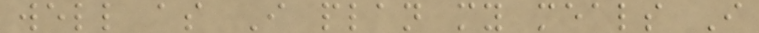well as I plan my meals I
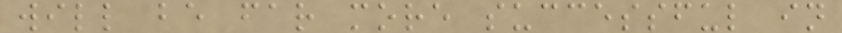will be far more successful in
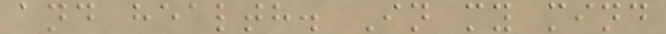and health. In my mind
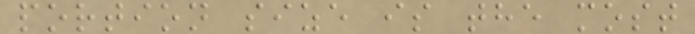portion size is the most
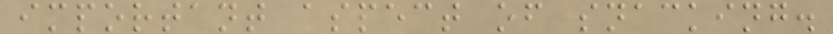important aspect of snacking.
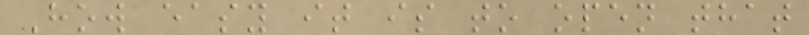How easy it is to open that
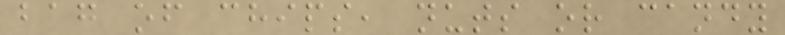bag of chips, nuts or candy
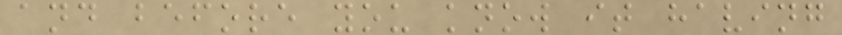and before you know it having
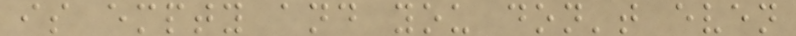is empty and you don't even
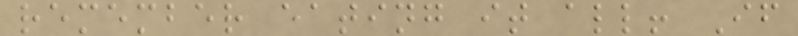remember eating it all! If
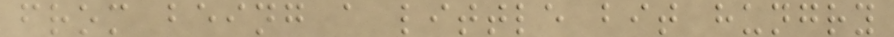from being a little bit hungry
